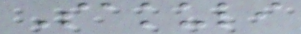Sakuli
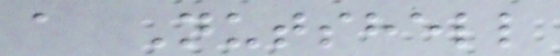a Nutshell
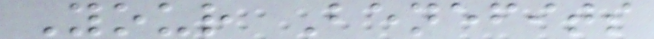Your Benefits
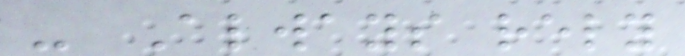- Always rely
